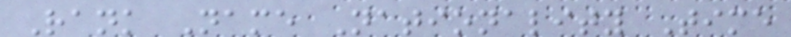Rank Name Nationality Time
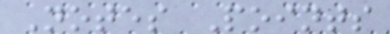Notes Points
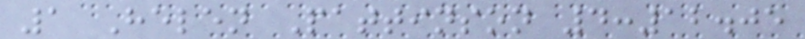1 Helen Pattinson 4:12.05
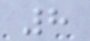8
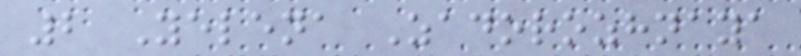2 Yelena Zadorozhnaya
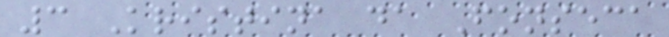3 Kristina da Fonseca
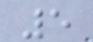5
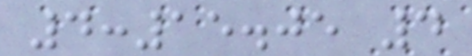4:15.05 4
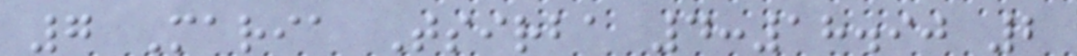7 Maria Tsirba 4:18.90 2
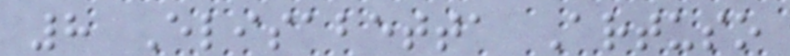8 Elisabetta Artuso
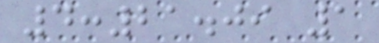4:21.09 1
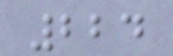224
